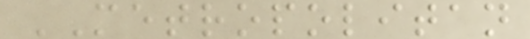METROPOLITAN
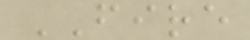FIRE
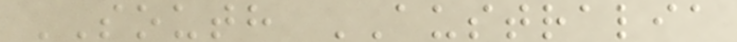SOUTH AUSTRALIA
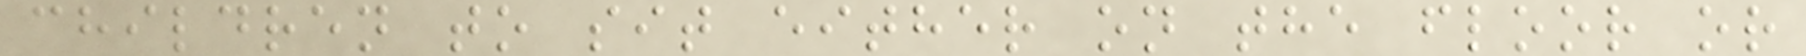children to sit either on the floor or
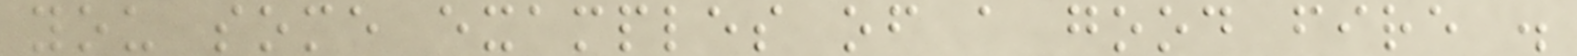you some examples of a good fire .
